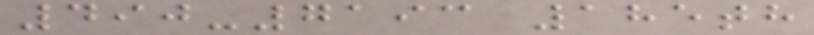490-7193 185th
